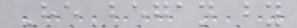He began by
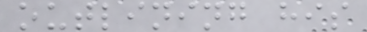outlining his
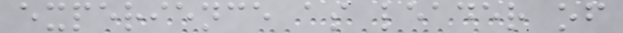experience as leader of
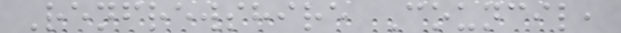Renfrewshire Council,
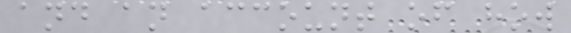and an account of how
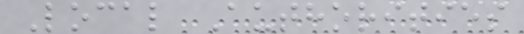Local Authorities
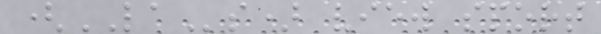(LAs) view sport
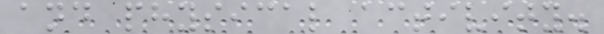and physical activity.
